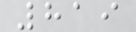819
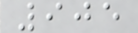905
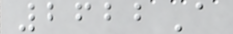2622A
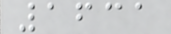1631
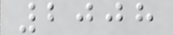2008
